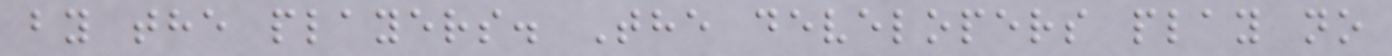by the players. The developers play no
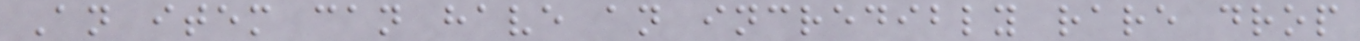An item can have an incredibly rare drop
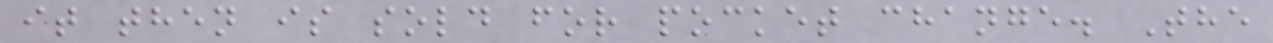it then is sold for pocket change. The
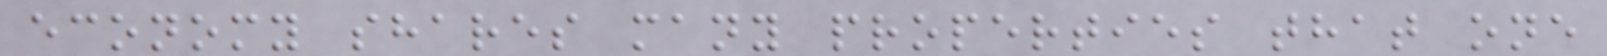economy shares many properties that one
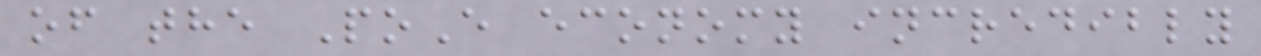of the PoE economy incredibly
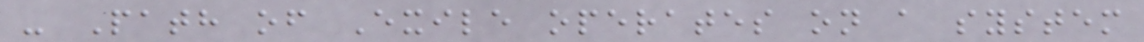- Path of Exile operates on a system
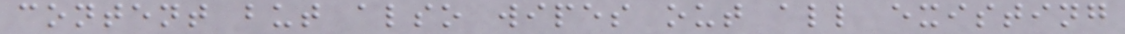content but also wipes out all existing
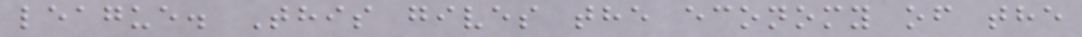league. This gives the economy of the
